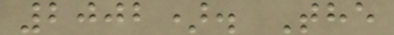2002). The
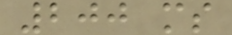200 ms
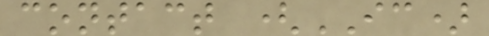contact (IC)
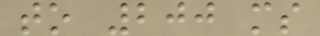to 200 ms
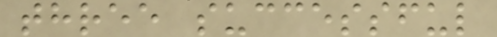three successful
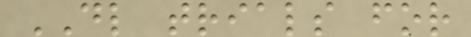DL trials for
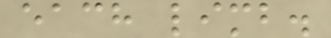each limb.
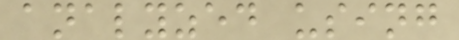analyzed using
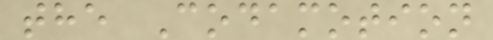the Codamotion
